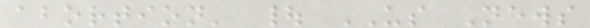abortion' | US News
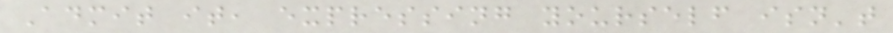Admit it, expressing yourself isn't
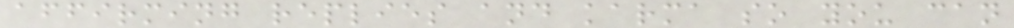affirming replies and karma so you can
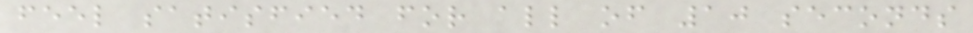feel satisfied for all of 10 seconds
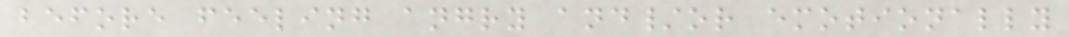before feeling angry and/or emotionally
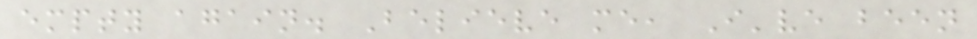empty again. Believe me, I've been
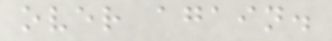over again.
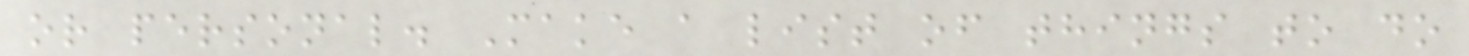or personal. Make a list of things to do
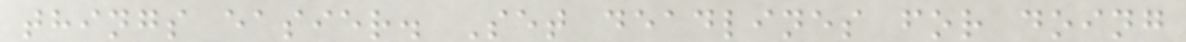things easier. Set deadlines for doing
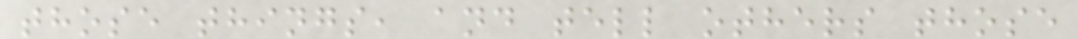those things, and tell others those
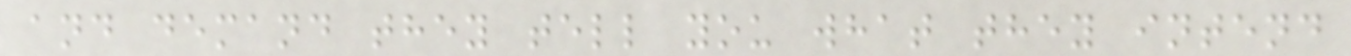and demand they tell you what they intend
